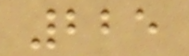225
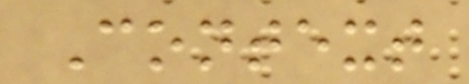Context
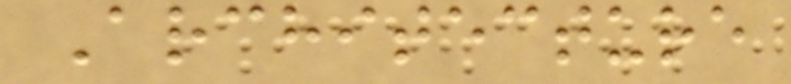Architecture
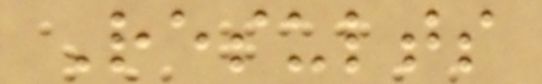Results
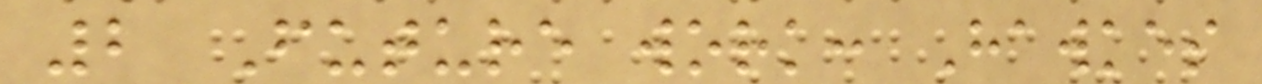2 Future work: Hawkes
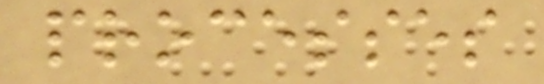processes
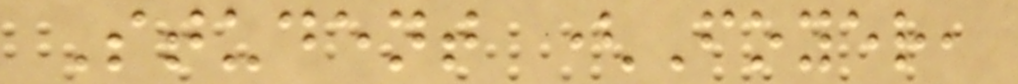Student (Foyer,
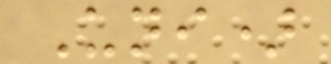Uni)
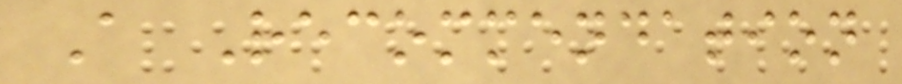A Recommendation
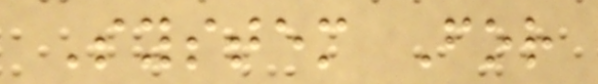System For
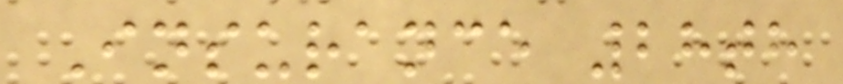Insurance 28th
